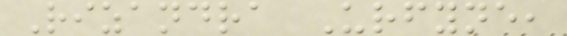Rizandra Urfyne,
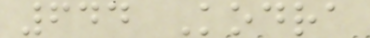644 Kodra
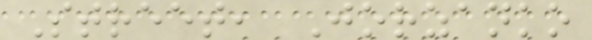Street, Jorzanko
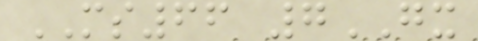MS66 7GX
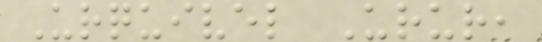Urquivel Urur,
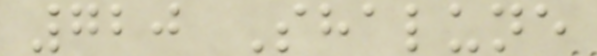720 Shalune
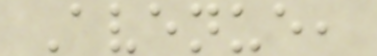Avenue,
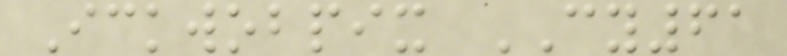Ickwobpix CY61
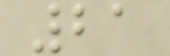21
